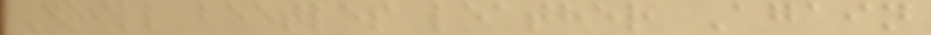Drill beetles leather Again
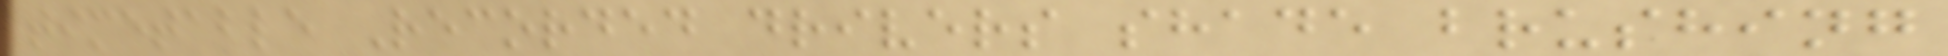timetable Recorded drivers shade brushing
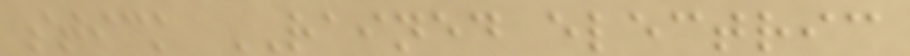stick RAINED electric
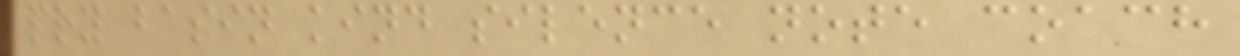pry basin kind silence note coach
